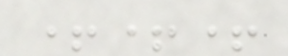+++
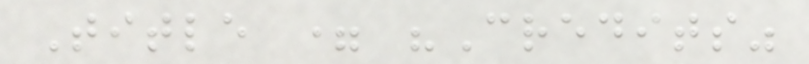Title = "Credits"
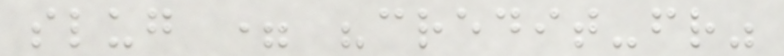slug = "credit-fr"
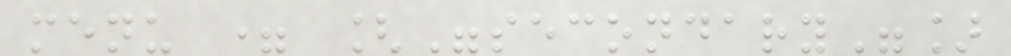menu = ["secondary"]
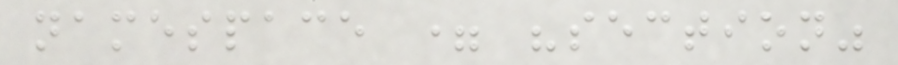namespace = "section"
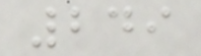249
